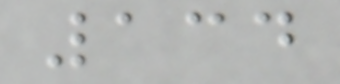134
